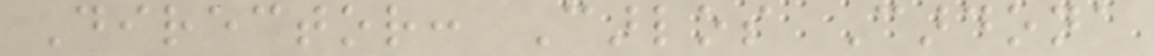Director: Carlos Cardona
